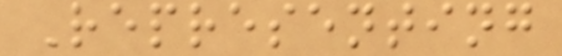Representing
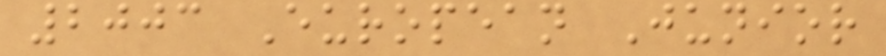2003 European Junior
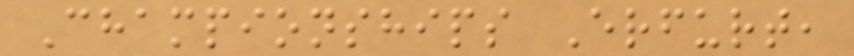Championships Erfurt,
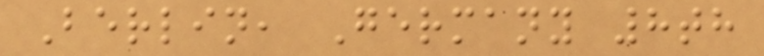Berlin, Germany 8th
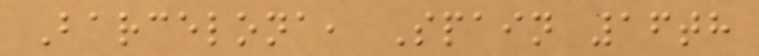Barcelona, Spain 16th
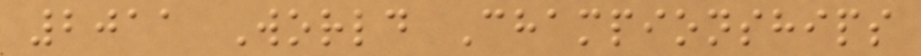2011 World Championships
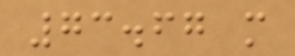73.67 m
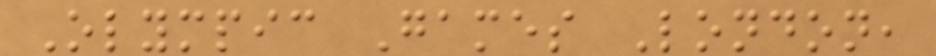Olympic Games London,
